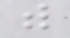with
